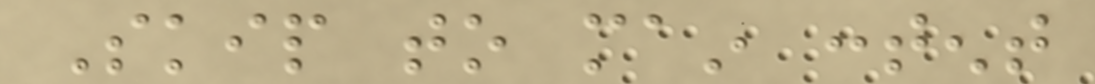Skip to main content
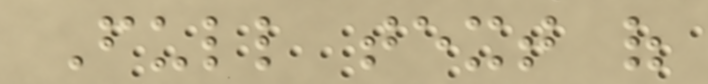Full text of
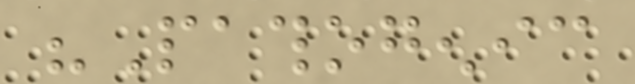"Pathogenic
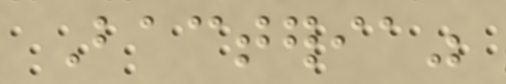Bacteria"
